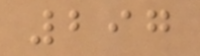297
